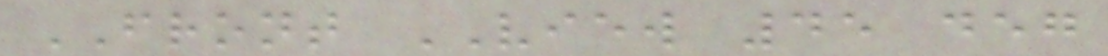FRONT VIEW 45 deg
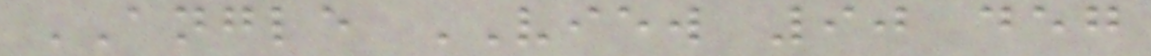ANGLE VIEW 90 deg
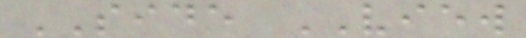SIDE VIEW
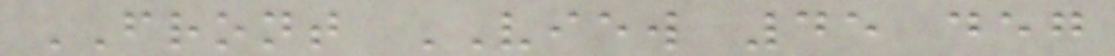FRONT VIEW 45 deg
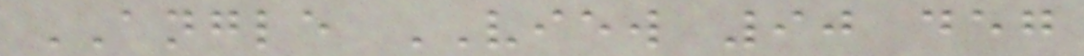ANGLE VIEW 90 deg
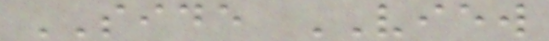SIDE VIEW
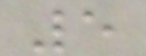5
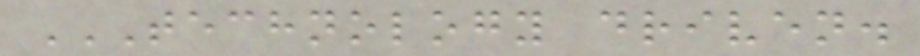TECHNOLOGY DRIVEN.
